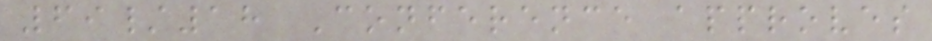69/18 Conference approves
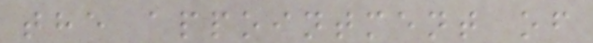the appointment of
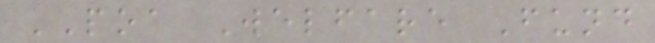POA Welfare Fund
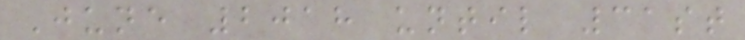June 2018 until 31st
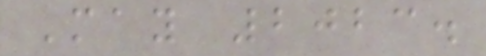May 2023.
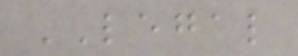LEGAL
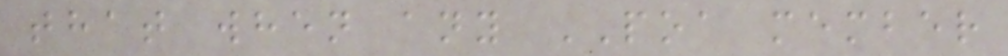that when any POA member
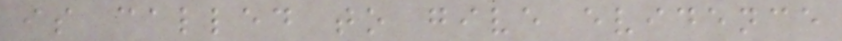is called to give evidence
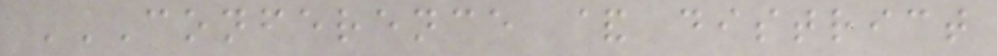CONFERENCE & DISTRICT
